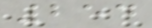254
